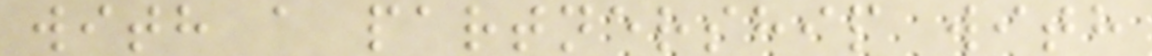with a partnership with
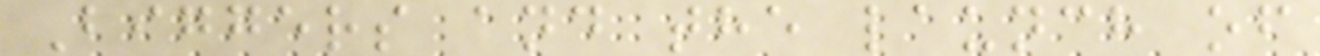Biggers and the launch of
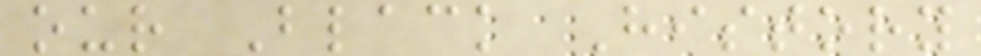our Black History
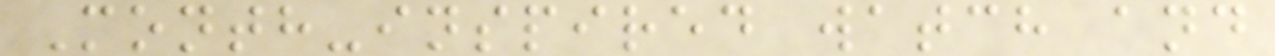Month-inspired watch and
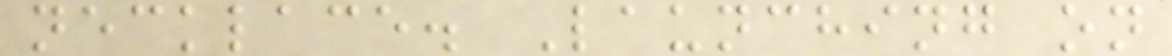necklace. Launching on
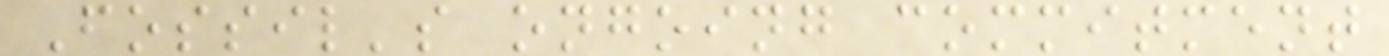Fossil's ongoing commitment
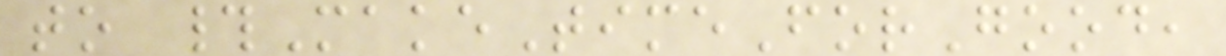to #MakeTimeForGood,
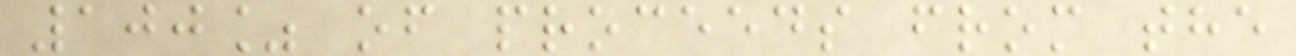100% of proceeds from the
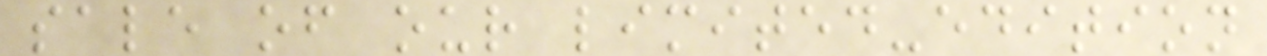sale of our limited-edition
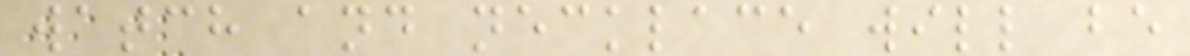watch and necklace will be
